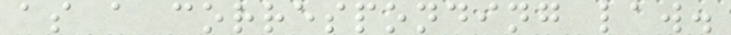as a corresponding law.
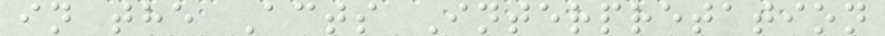in the Acts Interpretation
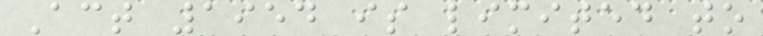Act 1954 is limited to
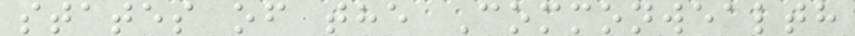states of the Commonwealth
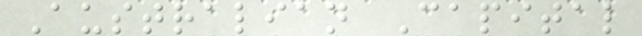Australian Capital
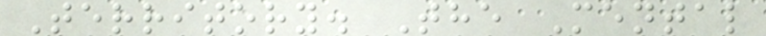Territory. The Mental
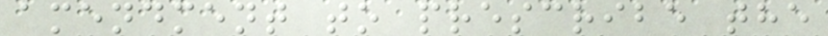amendment to prescribe the
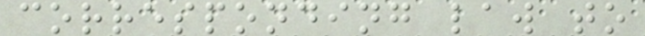corresponding law to
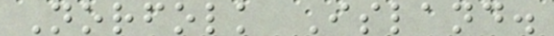Norfolk Island.
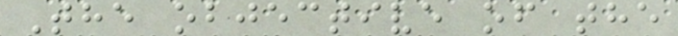The objective of the
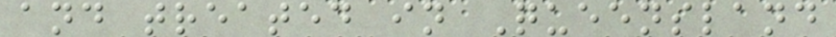and treated in Queensland
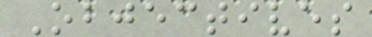Objectives
